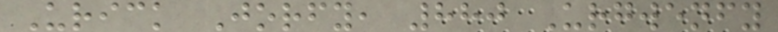Urick Jorfy, 880 Urgwenfy
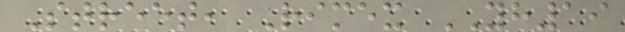Street, Rimex YH19
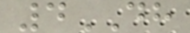4DH
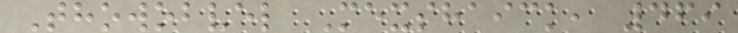Thowobvel Mexshaick, 469
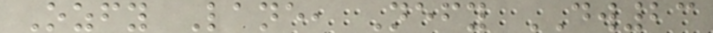Ozfy Lane, Nefy DW23
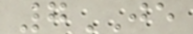7JE
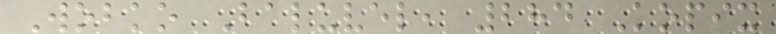Wobko Baluvel, 284 Kopix
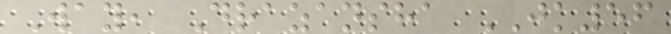Way, Drazansha JK56
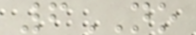6NO
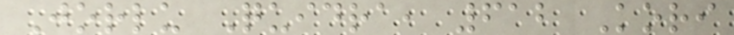Jorlu Quidra, 612 Kori
